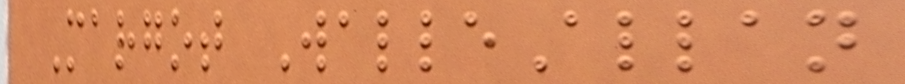Margot WalleAllan
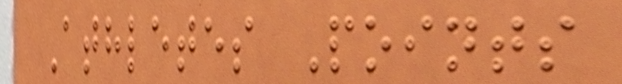Athletes Points
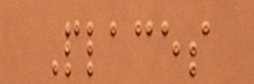Places
